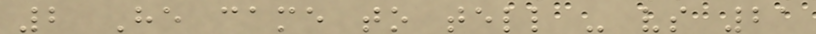2 He came to tell - vs 21
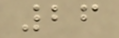26
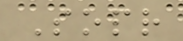Sopr
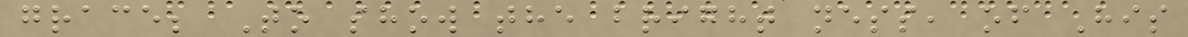grace; To show the bright ness, of His
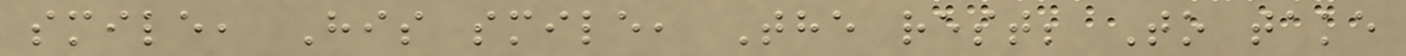smile, His smile, The rest; To take
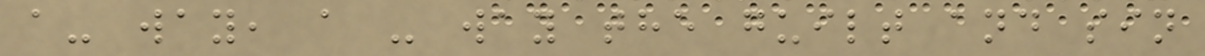a- way, a - way the guilt and sin
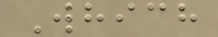Which
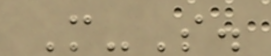M-S.
